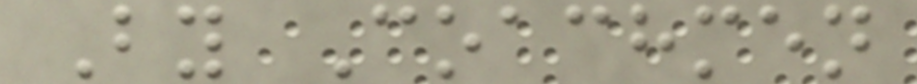By Coachmen
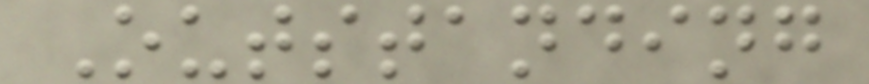Outstanding
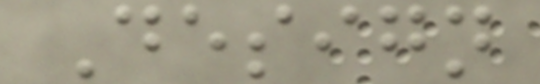Design
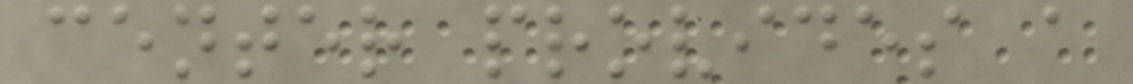center provides a
